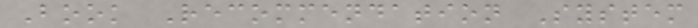Book Recommendation System
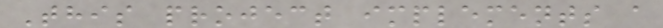This project implements a
